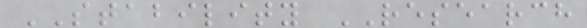STABILITY RESEARCH
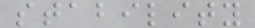stability
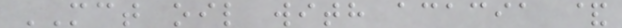MCT oil with acacia &
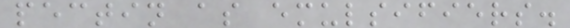pectin as emulsifiers.
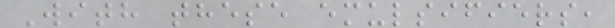With these emulsifiers,
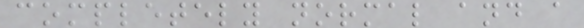completely normal and a
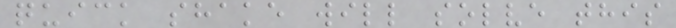quick shake will solve this
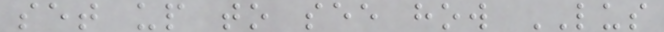set up to see how LUS
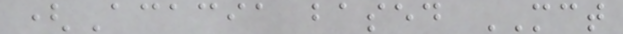(Acacia based MCT
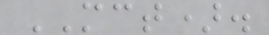MCT).
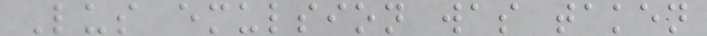Lus emulsion was taken
